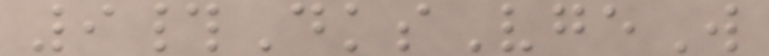9#DksVgeW
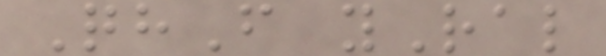QhF yRal
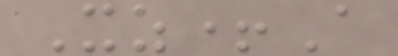Xz+A
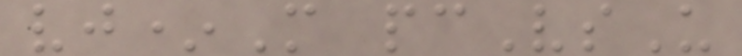vj*M pcVsU
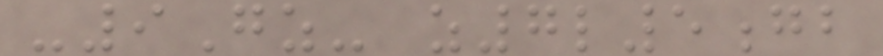-9Gz- z7l5gb
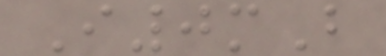I0mB
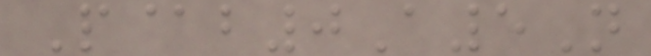P@b0A5N
